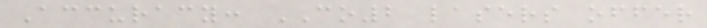Accuracy: CO2 lasers offer
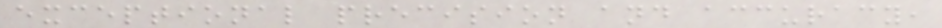exceptional precision and accuracy,
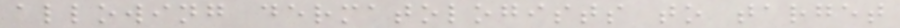allowing dermatologists to target
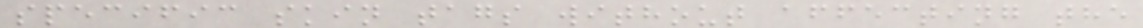specific skin tags without affecting the
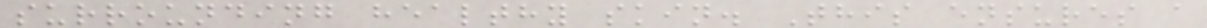surrounding healthy skin. This ensures a
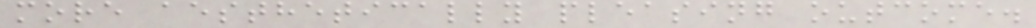more aesthetically pleasing outcome.
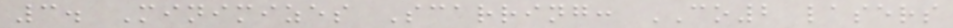3. Minimizes Scarring: CO2 lasers
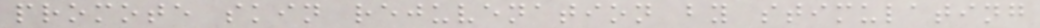promote skin rejuvenation by stimulating
